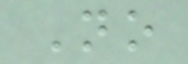No
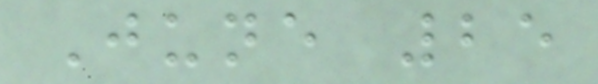June 25
